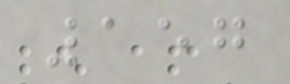157
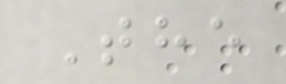The
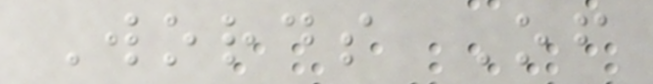Words Of
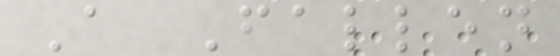A Fallen
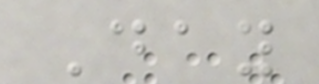Day
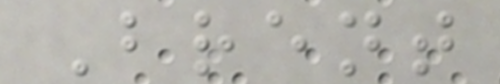Brent
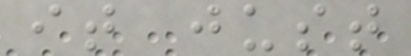it just
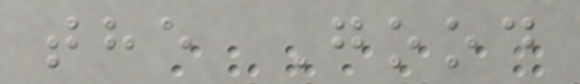the Good
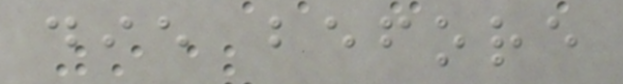die before
